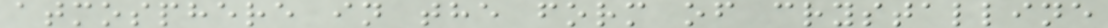atmosphere in the form of crystalline
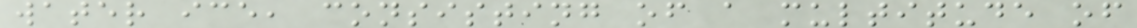water ice, consisting of a multitude of
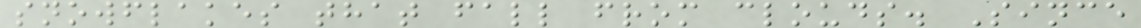snowflakes that fall from clouds. Since
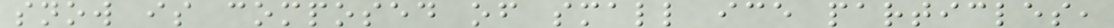snow is composed of small ice particles,
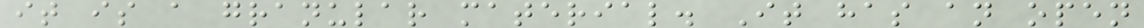it is a granular material. It has an open
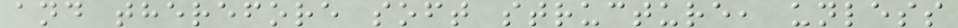and therefore soft structure, unless
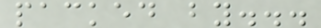packed by...
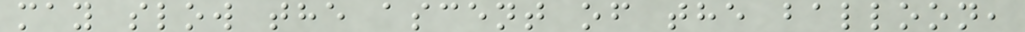may slow the ascent of the balloon,
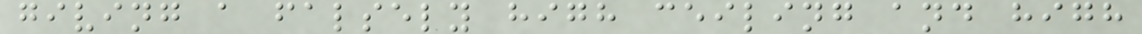giving a falsely high ceiling and high
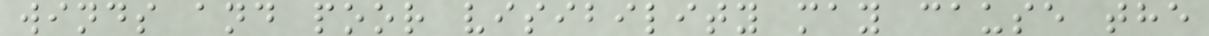winds and poor visibility may cause the
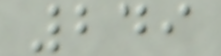249
